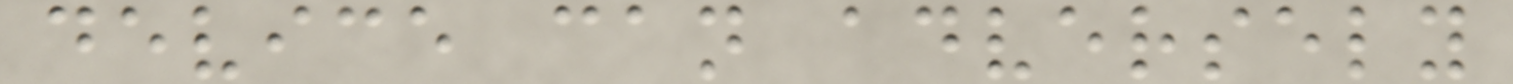device can adversely
